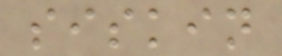siskin
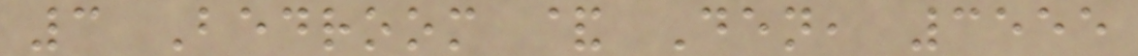3 Bedroom & Den, 3555
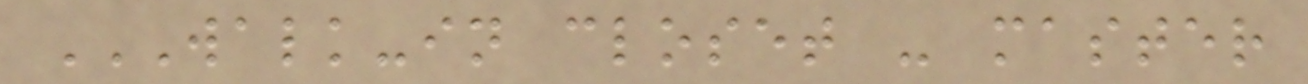WALK-IN CLOSET - MASTER
